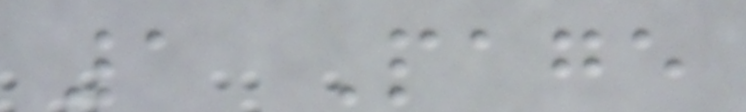1 Page
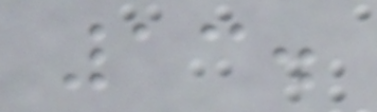13.
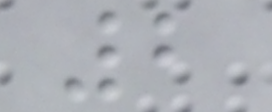2
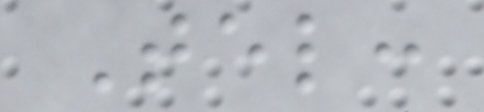Tel:
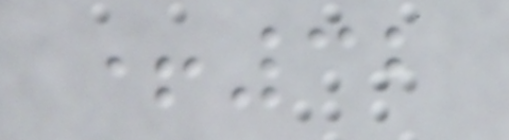+32
